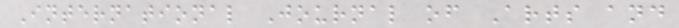International Journal of Arts and
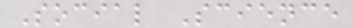Social Science
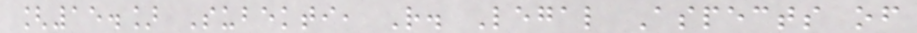[15.] Subekti, R. Legal Aspects of
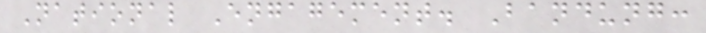National Engagement. Bandung:
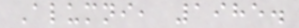Alumni, 1985.
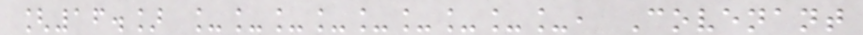[16.] _________, Covenant
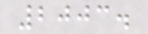2003.
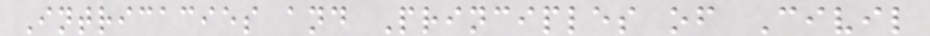Intricacies and Principles of Civil
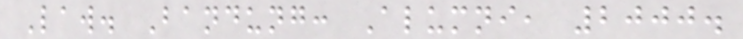Law. Bandung: Alumni, 2000.
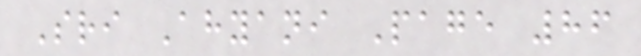Sri Ahyani Page 86
